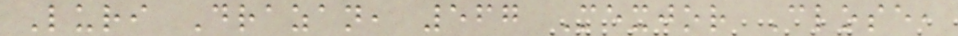Luri Drazan, 567 Mexjor Close,
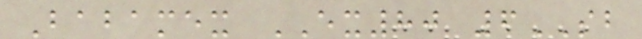Babamex EX80 6SB
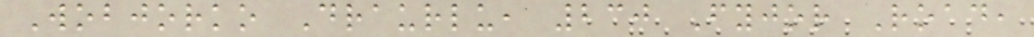Wobjorko Draurlu, 230 Fyjor Road,
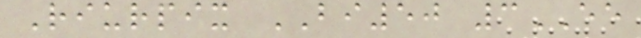Riurpix BI50 3EE
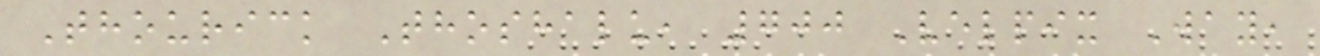Thourick Thoshalu, 700 Velpix Way,
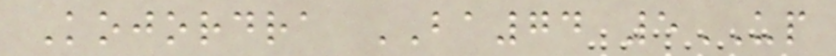Kojordra BA74 5UP
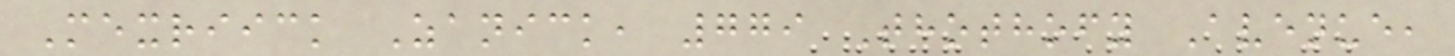Mexriick Zanick, 779 Thothofy Avenue,
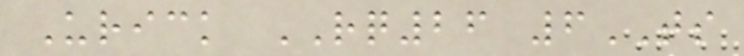Urick RQ26 6TS
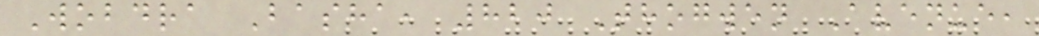Wobdra Basha, 820 Thogwen Avenue,
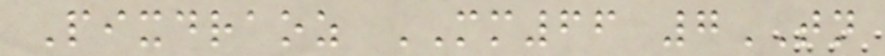Pixdraoz MM66 7TN
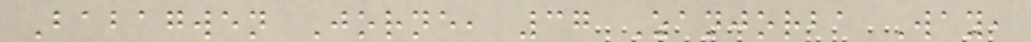Babagwen Jorne, 37 Zanjorba Way,
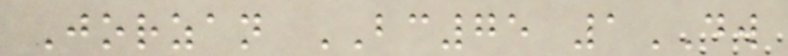Jorzan BC75 1DW
